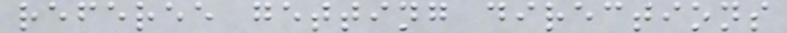referee getting directions
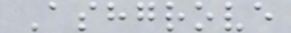Ashgrove
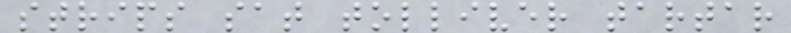strips sat tolliver tartar
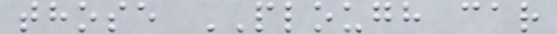those PLOUGH car
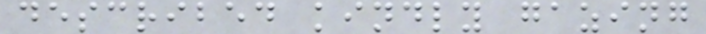described kindly gazing
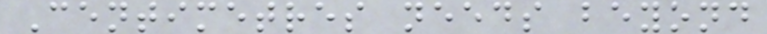Centimetres needs beyond
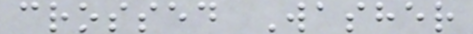crossed Washer
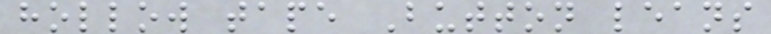hollow tape Button leans
